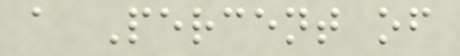a Percent of
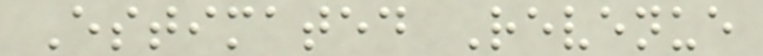Estimated Revenue
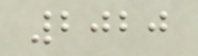2020
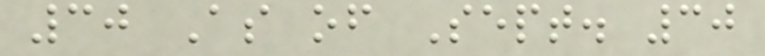30 As of Sept. 30
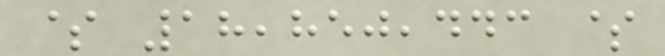$ 18,850,443 $
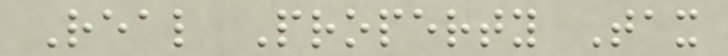Real Property Tax
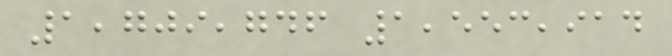1,709,746 1,553,914
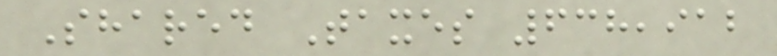Shared Taxes 638,912
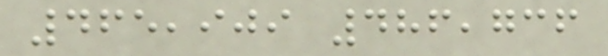465,909 486,736
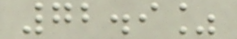72.9%
